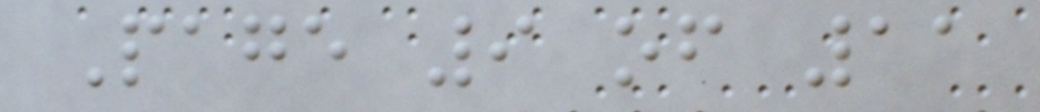Page 9 of 11
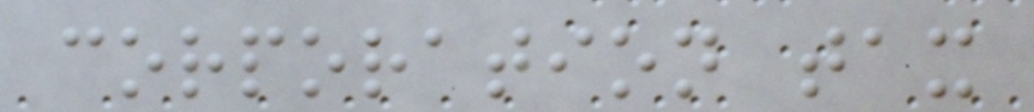corporation tax
